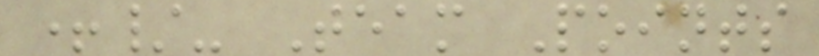+/- Team Points
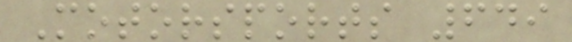Motorsports 649
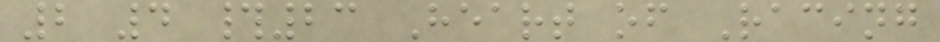2 4 #23 Heart of Racing
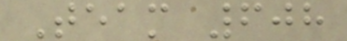Team 608
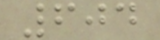604
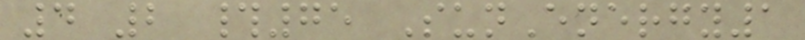4 2 #75 SunEnergy1
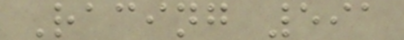Racing 591
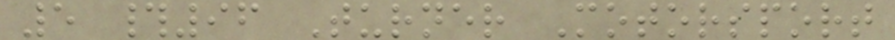5 #96 Turner Motorsport
